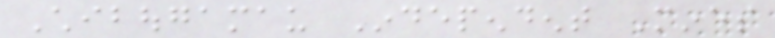Chibougamau Independent Mines
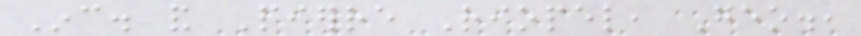Inc. and Pierre Riopel, Geo.,
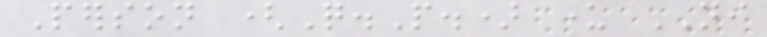Person (Q.P.) under NI
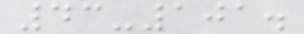43-101.
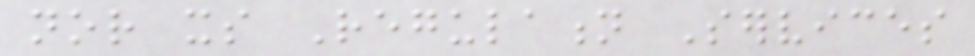nor its Regulation Services
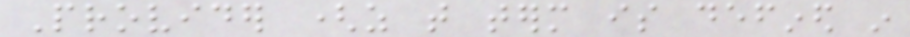Provider (as that term is defined in
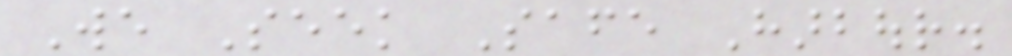We Seek Safe Harbour.
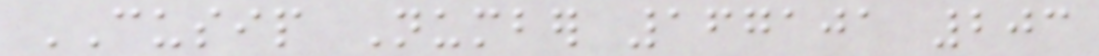CUSIP Number 167101 203
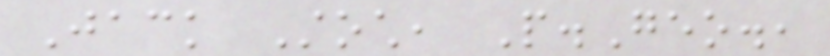Jack Stoch, P.Geo.,
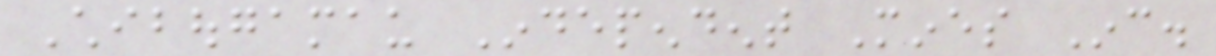Chibougamau Independent Mines Inc.
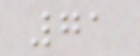71
